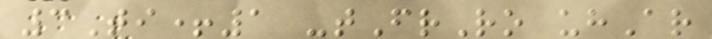3Ti+1 -tFrRo uhAr
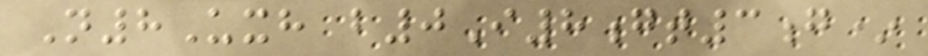N8Uxh b0I8gt3g*
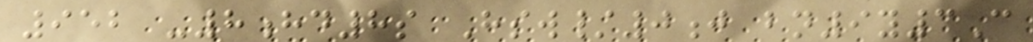952 -8hd8s Hsw/0j bn9y3C
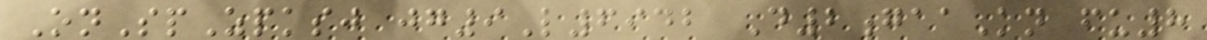OnSpZpksj jg9L6942 D2gaaKn fu8
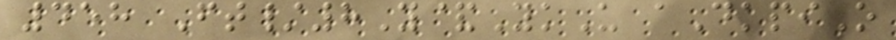458 Ft/8Y&YkU aDkpiO
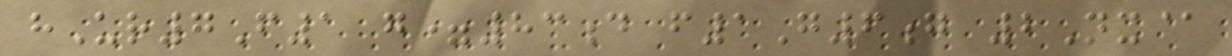hUr7F1 g=83d f1G6g 2Nx@
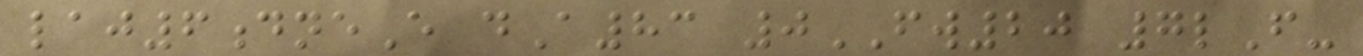laj6dneE dA83 0FW20 7lF-
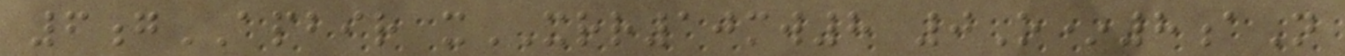6gAPBIR xXRR10mw8 0O*8aN
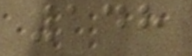148
